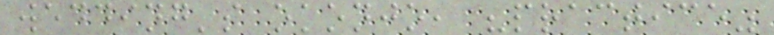wedding's okonjo, "practice"
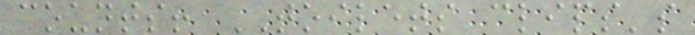counts! TOILETS clips's
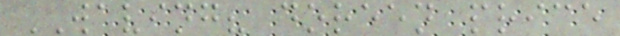WAVING? doreen price
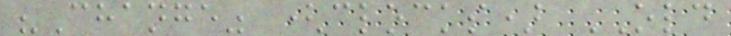"Change" (clocks) OLD
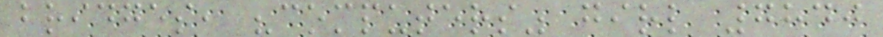bridges, "computers" girl 7840
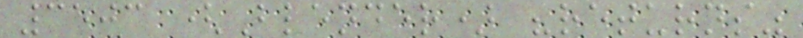3503 (Blender) "returns"
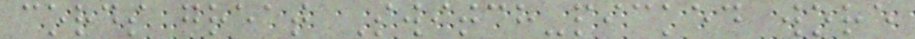cords great Switch-picked wore
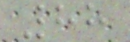88
